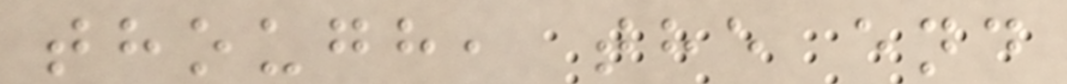though, the end
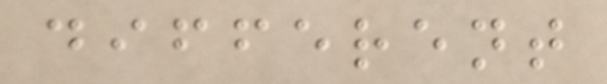different
